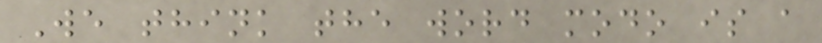We think the word modo is a
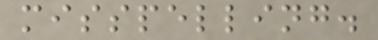misspelling.
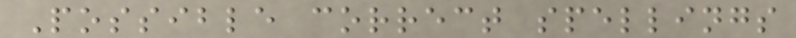Possible correct spellings
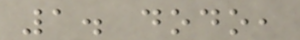1. dodo,
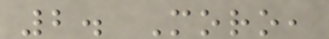2. Moro,
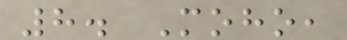8. Moho,
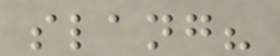slang?
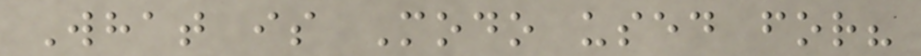What is Modo used for?
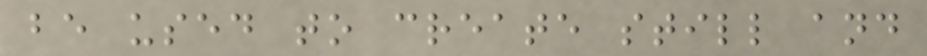be used to create still and
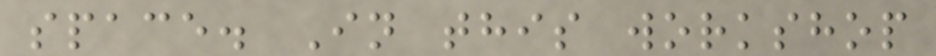space. In this workshop
